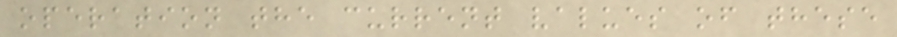operation the current values of these
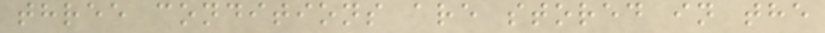three conditions are stored in the
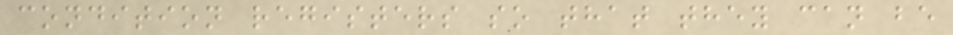condition registers so that they can be
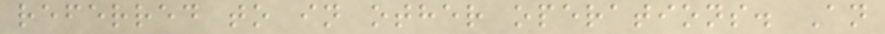referred to in other operations. An
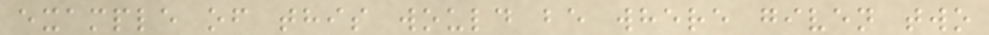example of this would be where given two
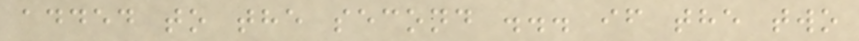added to the second ... if the two
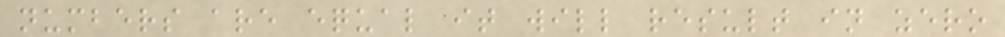numbers are equal it will result in zero
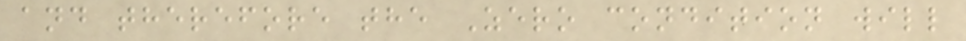and therefore the Zero condition will
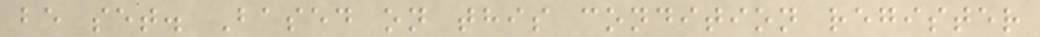be set. Based on this condition register
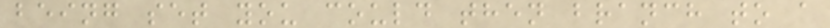being set you could then branch to a
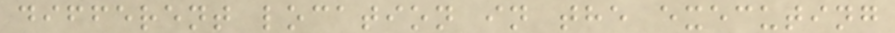different location in the executing
